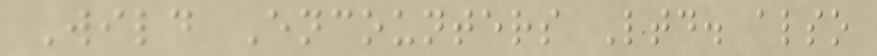Wild Encounters Ltd. also
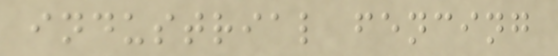industrial fencing
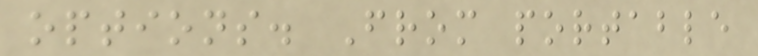options. From portable
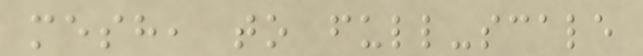mesh, to full-scale
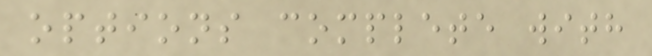options complete with
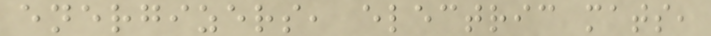energizers, electric mats,
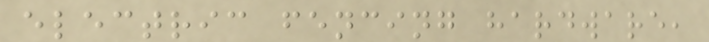electric fencing hardware,
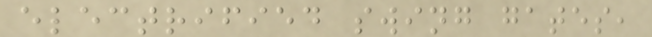electrified swing gates,
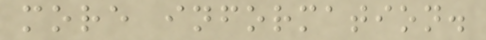more information.
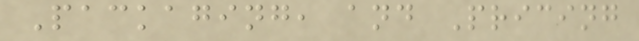Packaging, and Pricing
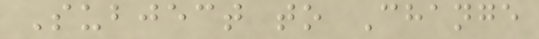Subject to Change
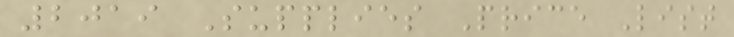2019 Supplies Price List
